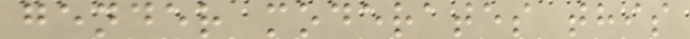gender moderates this
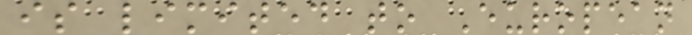is limited to European
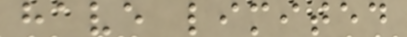have limited
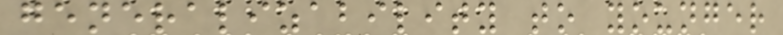generalizability to younger
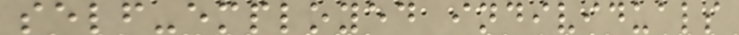self-employed individuals
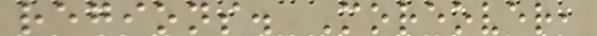regions. Moreover,
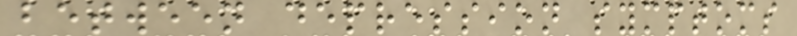between depression symptoms
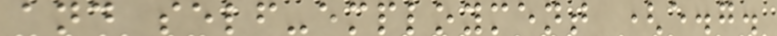and self-employment (e.g.
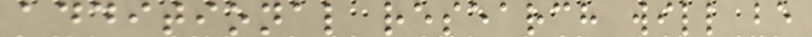additional research will be
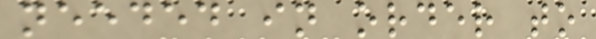needed in order to
